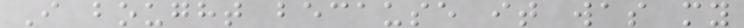I bought because it was my
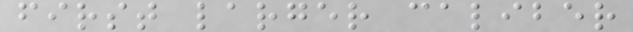first larger caliber
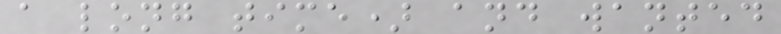a long time) and wanted
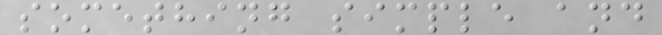something simple and
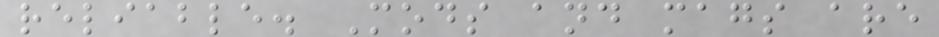reliable. Mods and mags are
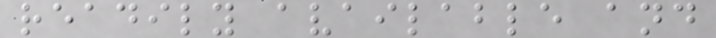readily available and
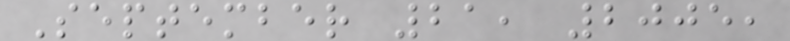September 21, 2005,
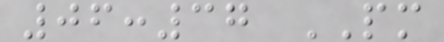06:37 PM
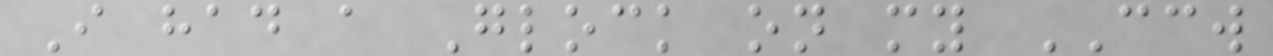I had a Glock on my CCW
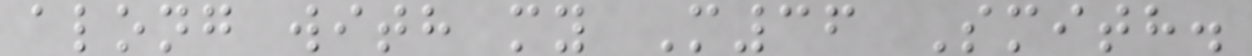along with my M36 Smith.
